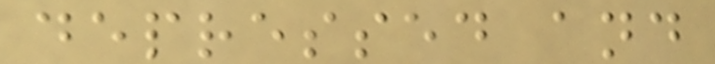depressed and
